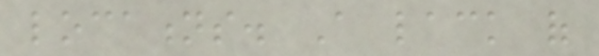locations. A lack of
